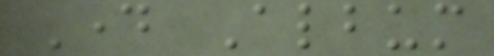Day Album
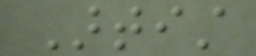Artist
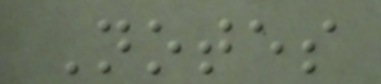Notes
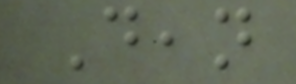Dean
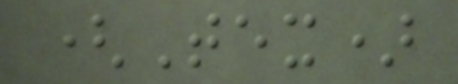(Tex)
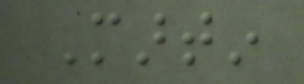Martin
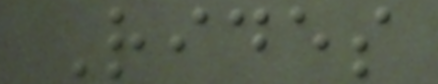Rides
